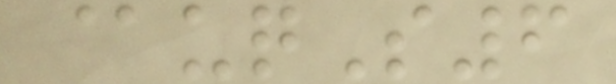@uqS6
